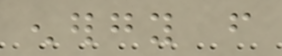energy from
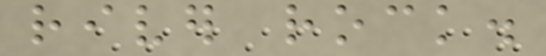river rock.
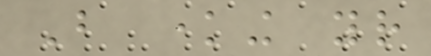But knowing your
